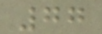77
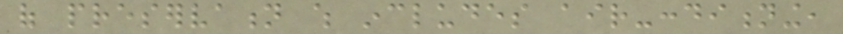of preservation which includes air-conditioning,
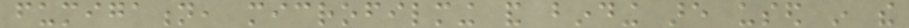fumigation, microfilming and binding are used in the
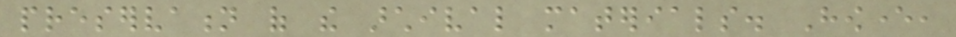preservation of the archival materials. However,
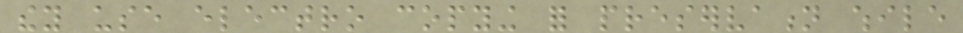they use electro copying for preservation while
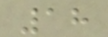18
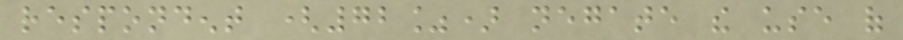respondent (72%) negate the use of
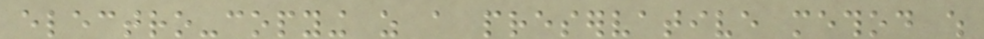electro-copying as a preservative method which
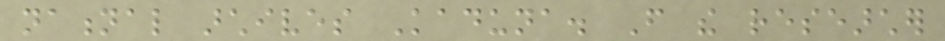national archives Kaduna. From the researcher
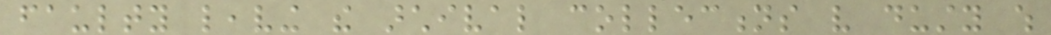faulty leaving the archival collections very dusty which
